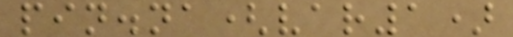pin.na(var1)
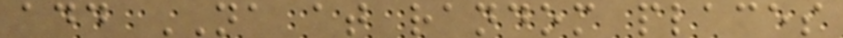add NA at random places
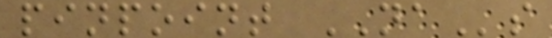pinpoint NAs
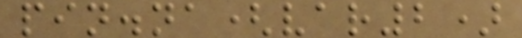pin.na(var2)
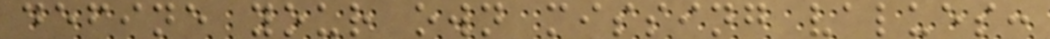define your own missing values:
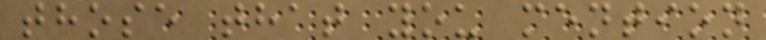those that you mention
